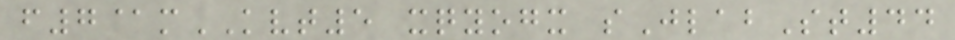f7@mKVT5 xqyogx sJlabSt44
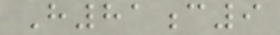H81c9
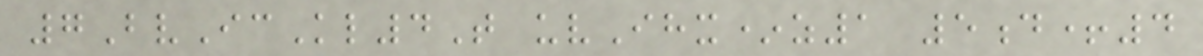7BvIcKl4T uvIhx*z1 5d+4
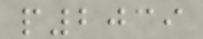p2039
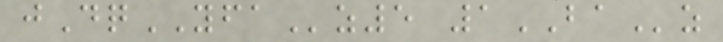jDqYFAz5 1BAz
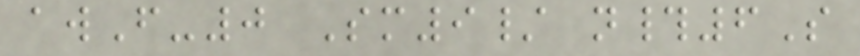awF-0 Sm9/ n#6S
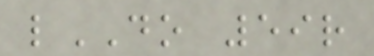lDO 59r
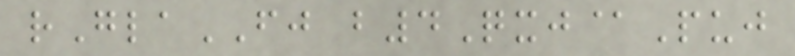rGlaFJ b4Qxj@Puj
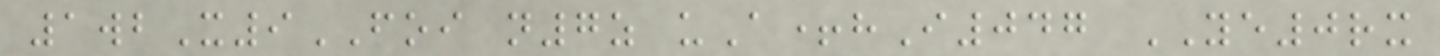1wbX9FOI n7z uA+hI047 YE0rx
